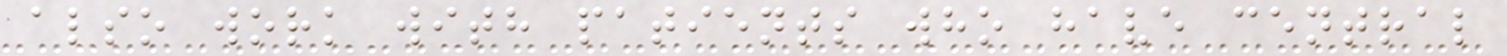also work with patients who have central
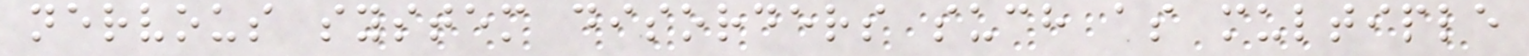nervous system disorders such as multiple
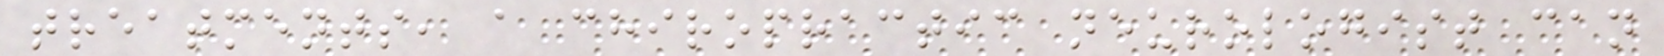treatments, a chiropractic neurologist can
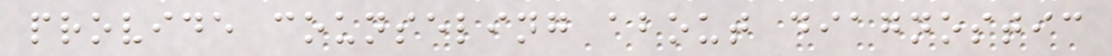provide counseling about diagnostic
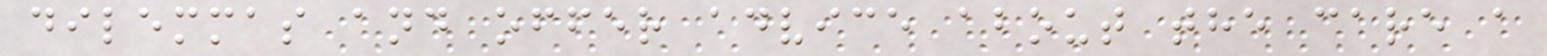dilemmas and offer advice about the care a
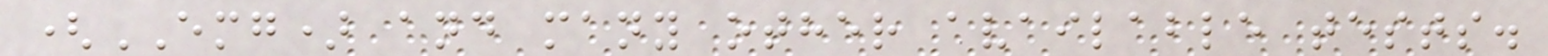(EMG) and many other available tests.
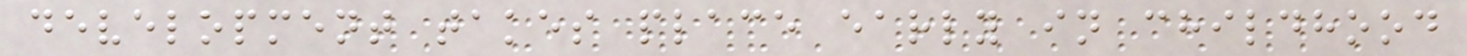development takes place early in childhood
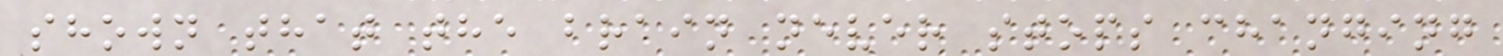shown that the brain never stops changing
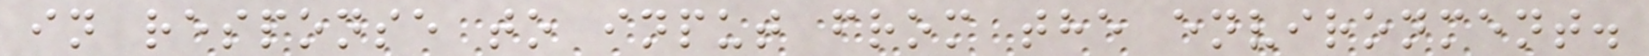in response to input from the environment.
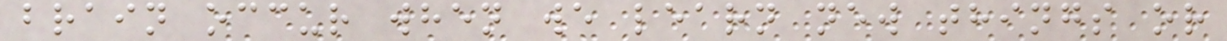brain occur when we learn new things or
